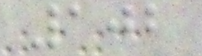102
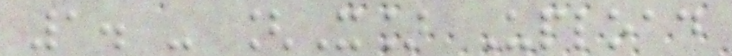1. - [X] Upload
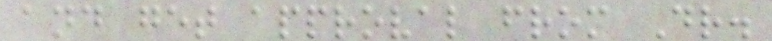and get approval from Dr.
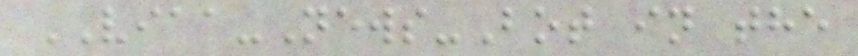VIAA-News-Bot in the
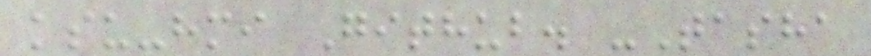ksu-hmi Github. -Tasha
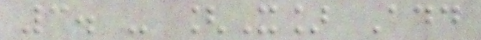3. - [X] Add
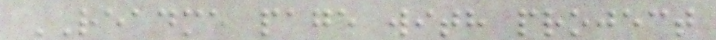README page with project
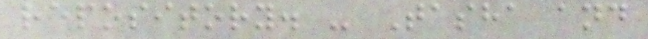repository. - Tasha and
